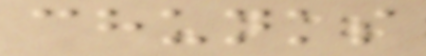chunks
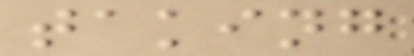taking
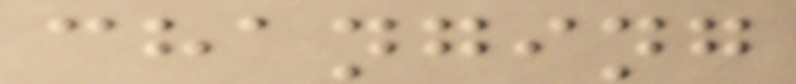changing
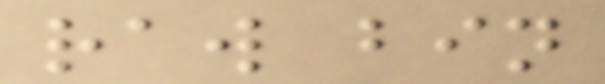raw bin
